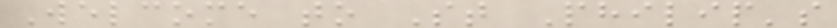Welcome to St Philip's
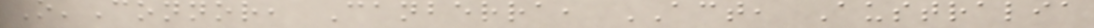O'Connor, Canberra, ACT, Australia
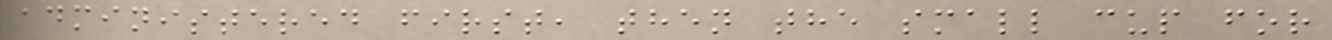administered first, then the small cup for
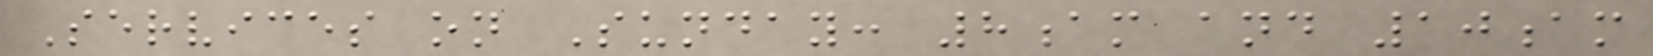Services on Sunday: 8am and 10am
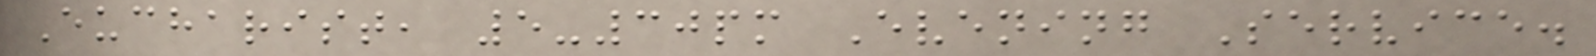Eucharist, 5-30pm Evening Service.
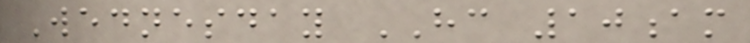Wednesday HC 10am
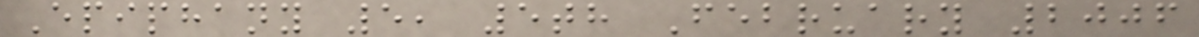Epiphany 5, 5th February 2006
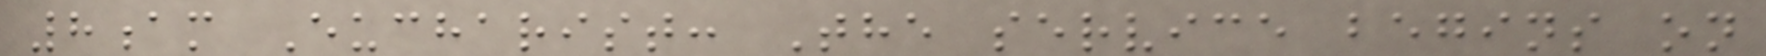8am Eucharist: The service begins on
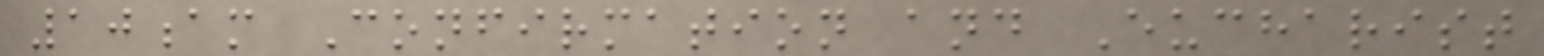10am Confirmation and Eucharist
